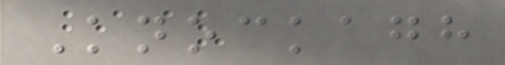Knockagh
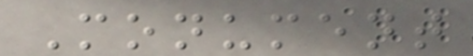Monument
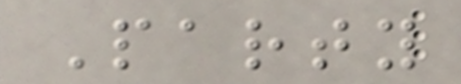Party
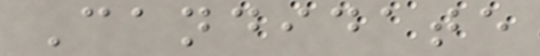Candidate
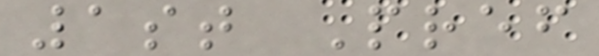1st Pref
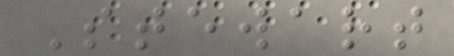Stewart
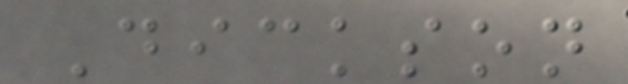Dickson
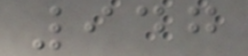947
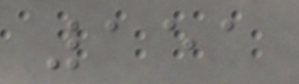151
